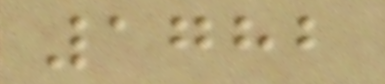1782
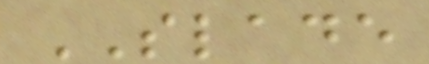SLADE
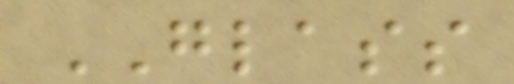GLASS
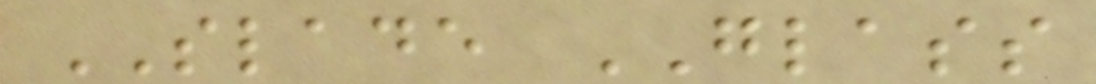SLADE GLASS
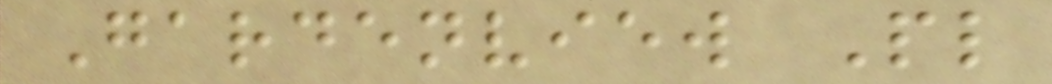Gardenview Pl
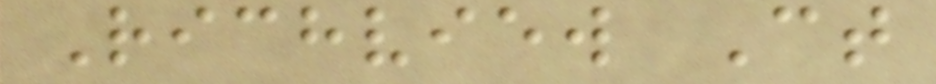Richview Ct
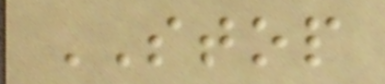STOP
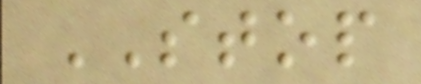STOP
